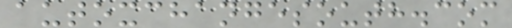autoxchangesouth.com
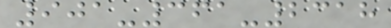901-361-2318
